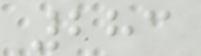283
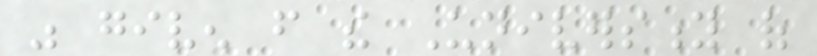was given from the University of
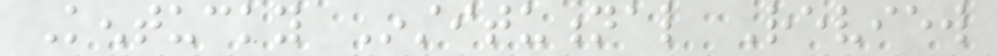Kentucky Institutional Review
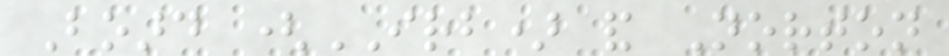Board (IRB) and Norton
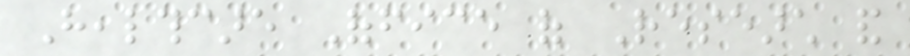Healthcare Office of Research and
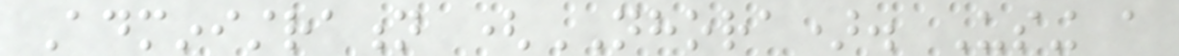Administration (NHORA). Using a
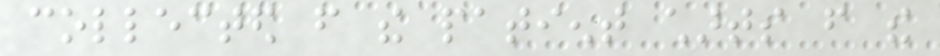collected from the patient charts from the
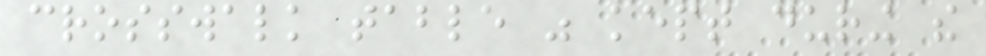crosswalk table was kept during the
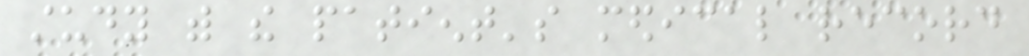study with the patient's medical record
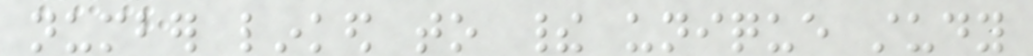number linked to their unique study
